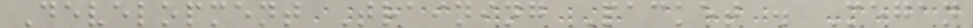Development Training Packet . Megan
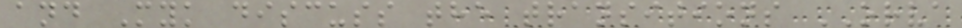and Myk discuss the transitions ORVA
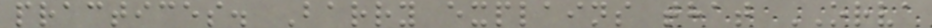practices. Barry explains that ORVA
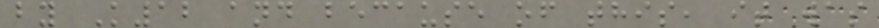by K12 and because of this, it was
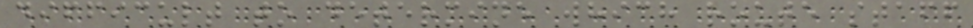difficult to determine which route staff
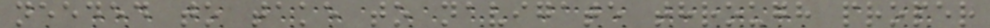needed to take to navigate through proper
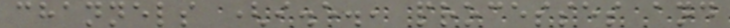channels (i.e., processes and
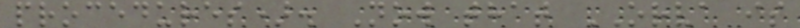procedures). Now that ORVA is
